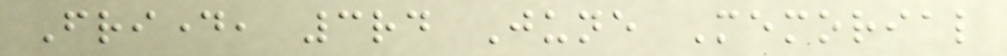Friday, 3rd June Memorial
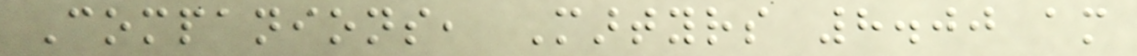Companions, Martyrs 8.00 am
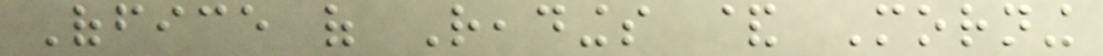Office of Readings & Morning
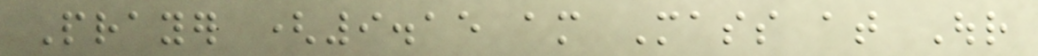Prayer (9.15 am Mass at Our
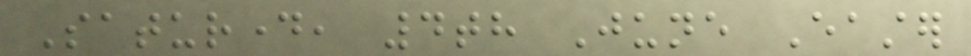Saturday, 4th June Easter
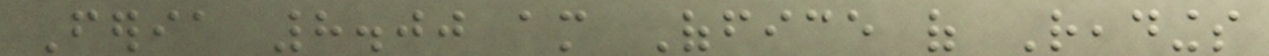Feria 8.00 am Office of Readings
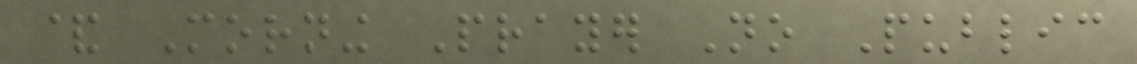& Morning Prayer No Public
